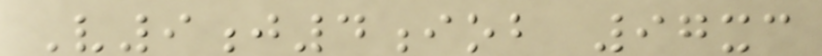V9j4iob 97xc
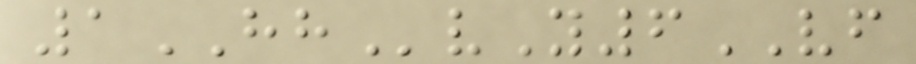1HHvY6VF
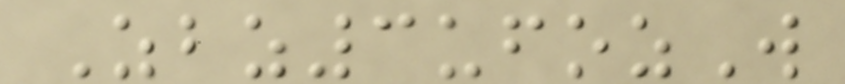Zbz3ufozW
